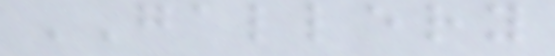GALLERY
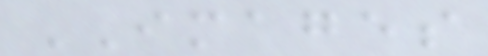IMAGES
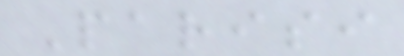Parisi
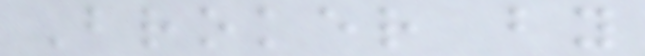Broker by
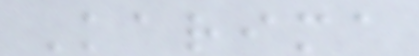Karima
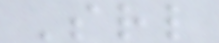Srl
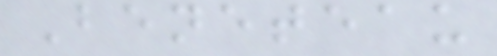Beneteau
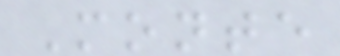Monte
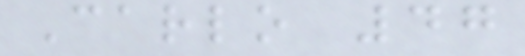Carlo 47
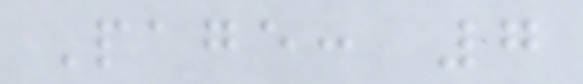Page: 7
